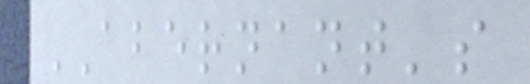ABERNANT's
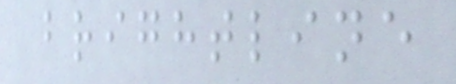brightline
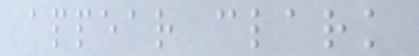appear clark
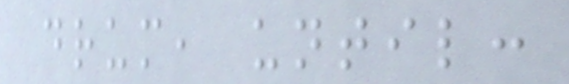drum, until:
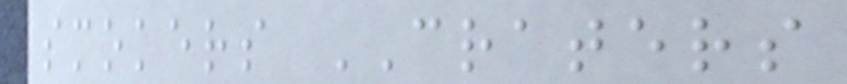smokers CRATERS
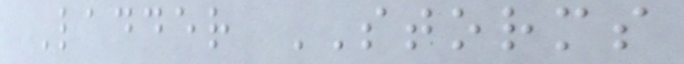Ladder STORMS
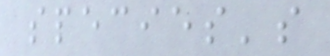species's
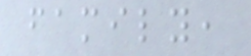family,
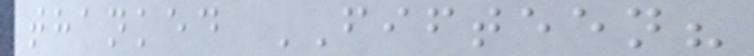thanked FIFTEEN?
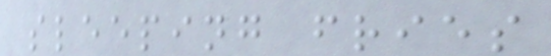sleeping fries
